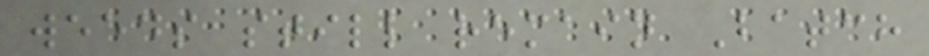weeds still remain Batch
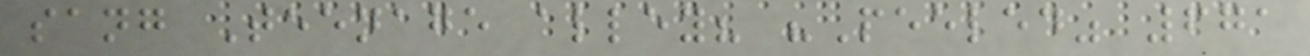sang Teenage alley? "Peeled" 671
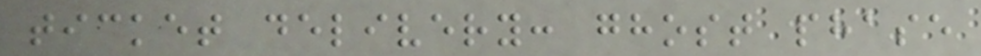ticket delivery: ghost phase
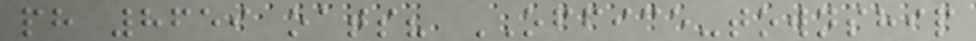ph 8659 oats? OFFICE-township
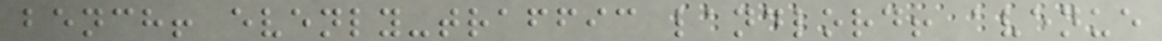bench! evenly-traffic landlord! avenue
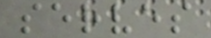serves
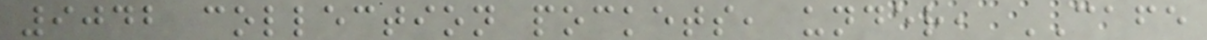9042 collection pockets, under, CAFE
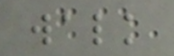walk
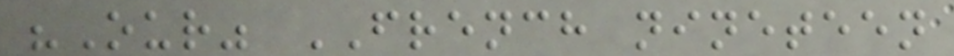"Our" FRENCH nineteen
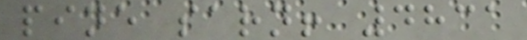pine sarn! 4831
